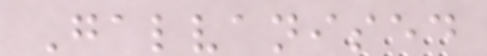Galvanised
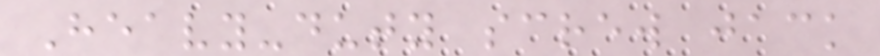Heavy-duty screw jack
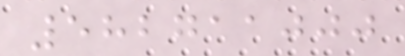582711000
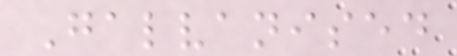Galvanised
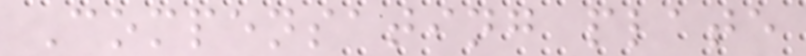Compensating plate
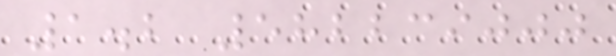1.2 582239000
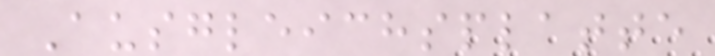Ausgleichsplatte
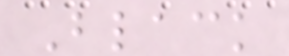Black
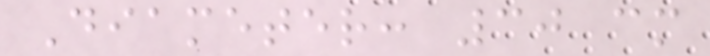Diameter: 30 cm
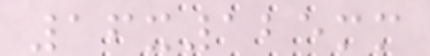16x125mm
